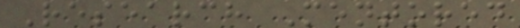Research Mentored
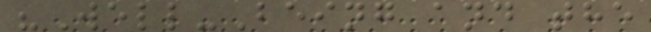"Well-Being and the
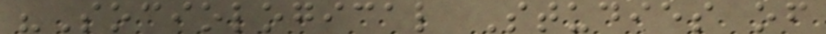"Sociological Studies of
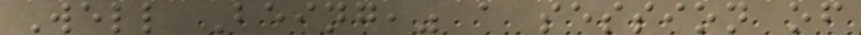Well Being," a session of
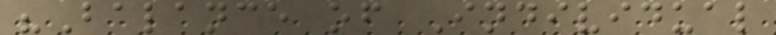"Balance of Individual
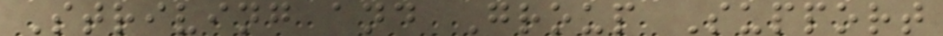Striving and Group Support
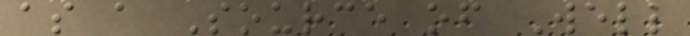as a Source of Well
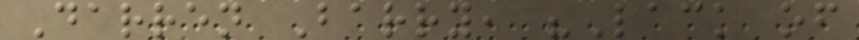Darren Barry, "Lack of
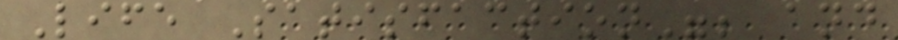Life Satisfaction"; and
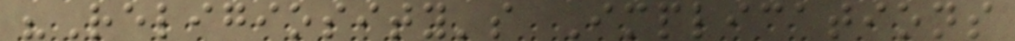"Religiosity's Implications
